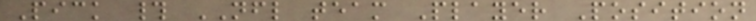Pick # NFL team Player Position
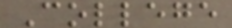College
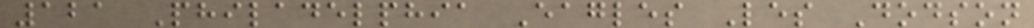121 Philadelphia Eagles Les Dodson
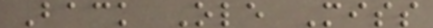Back Ole Miss
